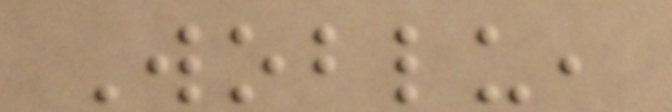Woblu,
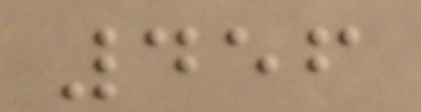456
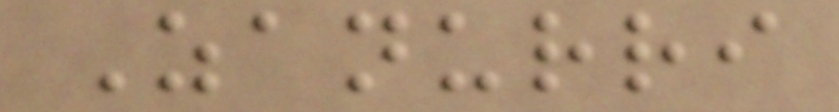Zanurri
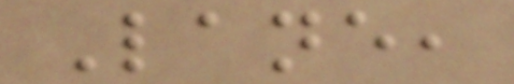Lane,
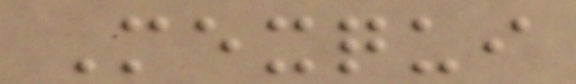Mexqui
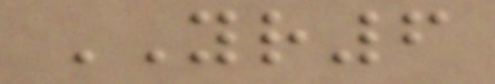YR6
